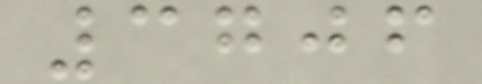3706
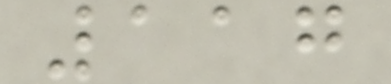117
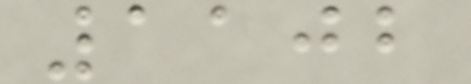1102
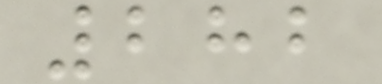282
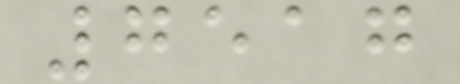7517
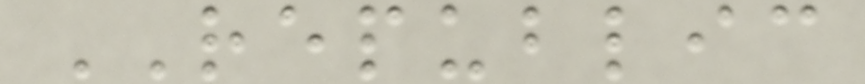REPUBLIC
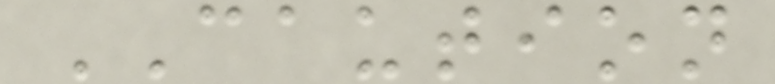CAUTION
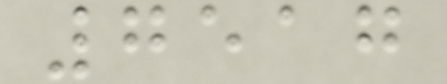7517
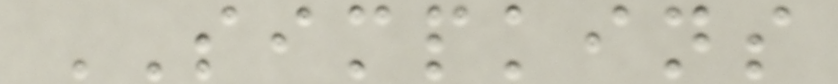SIMPKINS
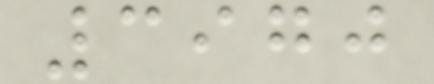3970
